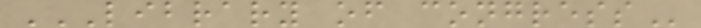LIBRARY OF CONGRESS
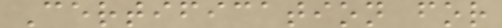Certification for
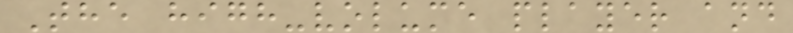The high-volume player and
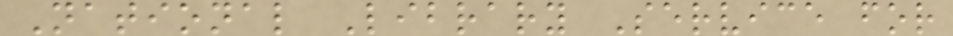National Library Service for
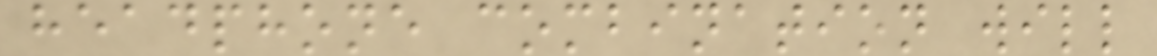headphone combination will
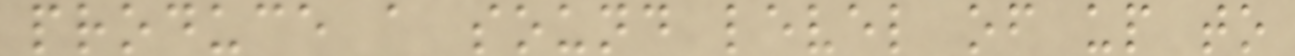produce a sound level of up to
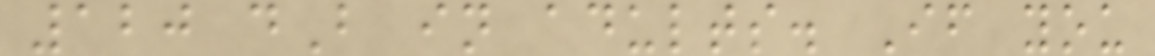120 dB in adults. If you
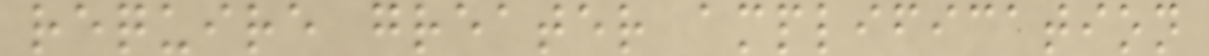require greater amplification
